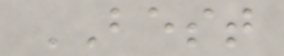BEST
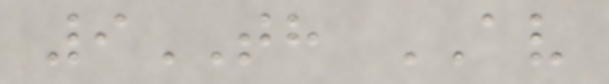9TH AV
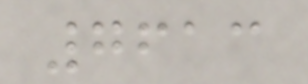7613
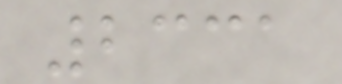2331
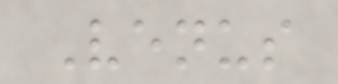Venus
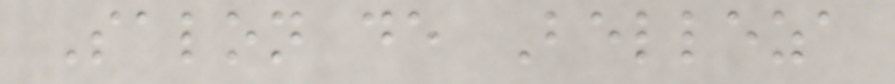Salon de Belleza
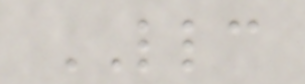LLC
